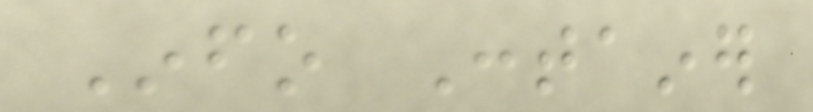Info Container
